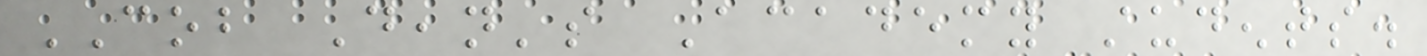COB Dean's Academy students.
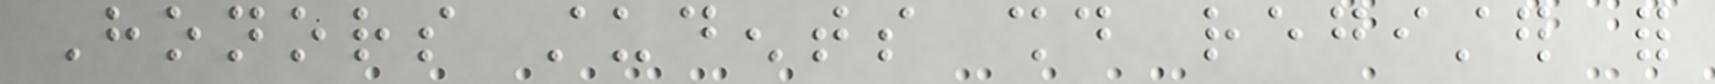Honors students should register for
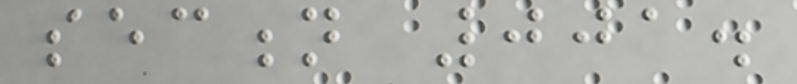section 001.
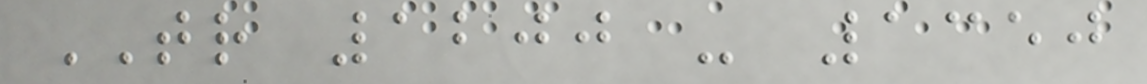TR 1200 - 1350
